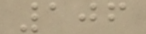106
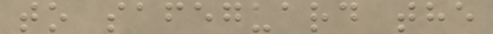to safeguard the
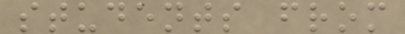students from
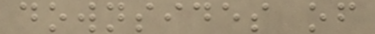downsides of
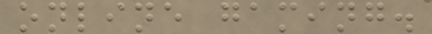online gaming.
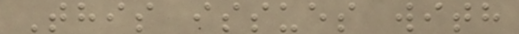This issues with
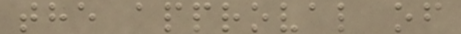the approval of
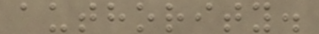authority.
